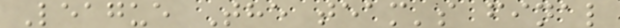League The team's final
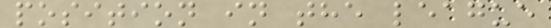position in the league
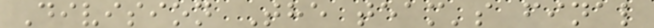Division The team's final
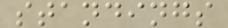standings
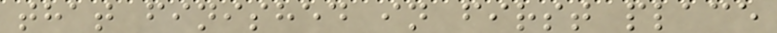that finished in first place
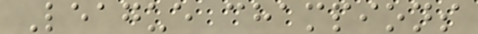League champions
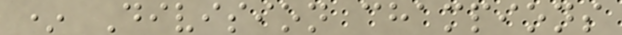* Division champions
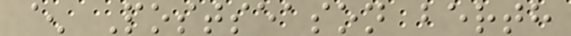^ Postseason berth
